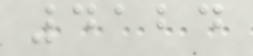4124
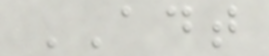ADT
